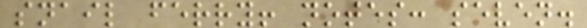snail ferry! notes: seven.
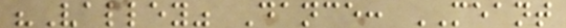"Valley" Dance: MEANT
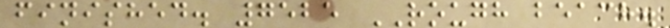finished. 7525 ROUGH beach.
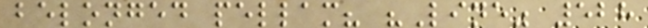belonged pellam? "Line" 528
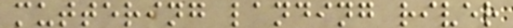muttering landing river
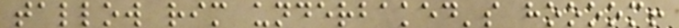tallow rim underbaked's hoooom!
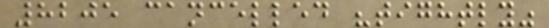8205 cancelled "tightly"
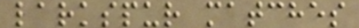larkspur matches
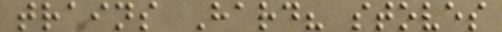trains Hard? stoves
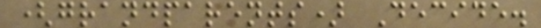(grandparents) Decide.
